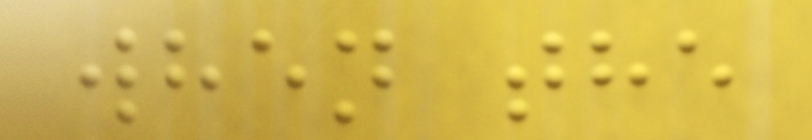when the
